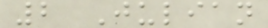2 Julian
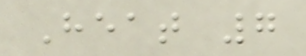Heat 7
